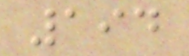194
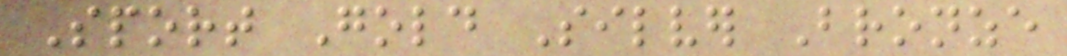Sport Gold Silver Bronze
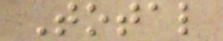Total
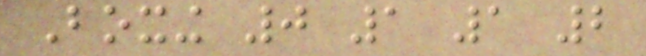Boxing 0 1 1 2
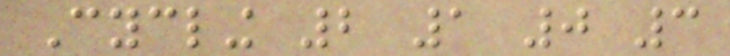Cycling 2 1 0 3
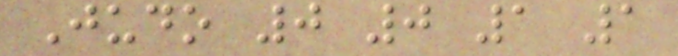Judo 0 0 1 1
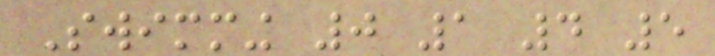Swimming 0 1 4 5
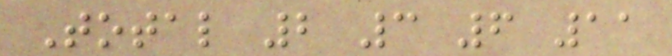Total 2 3 6 11
